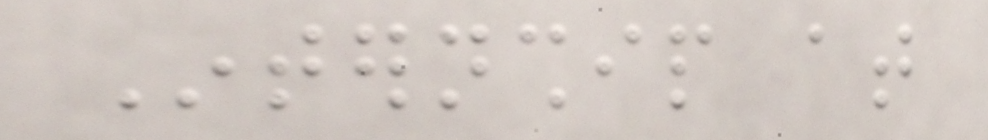Internship at
